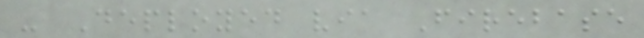- Deployed via Firebase
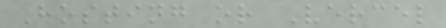Hosting or Vercel
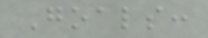Goals:
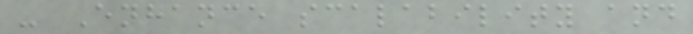- Enhance scalability and
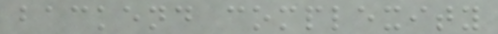backend complexity
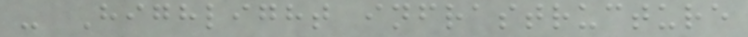- Highlight infrastructure
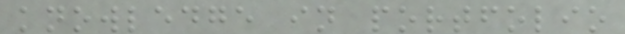knowledge in portfolio
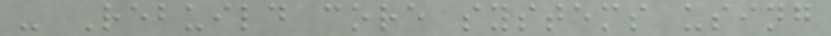- Rebuild core systems using
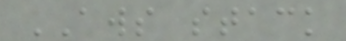AWS stack
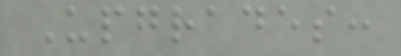Upgrades:
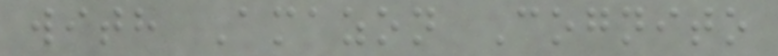with Amazon Cognito
